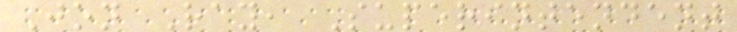Jon Ray, Superintendent
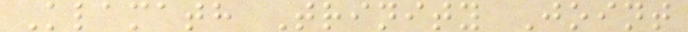Klamath Trinity Joint
